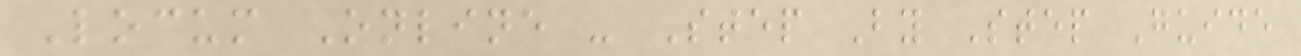Locum Online - Step By Step Guide
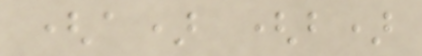(a) (b)
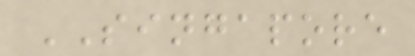SINGAPORE
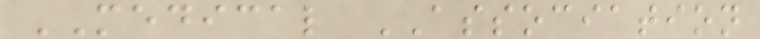MEDICAL ASSOCIATION
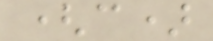(c)
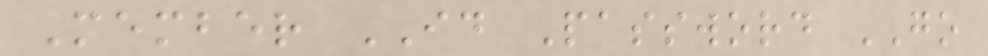Member ID Password GO
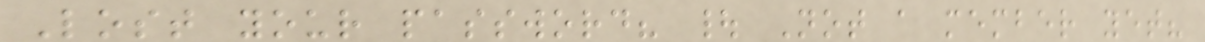Lost your password? | Not a member yet?
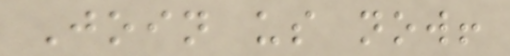Join us now!
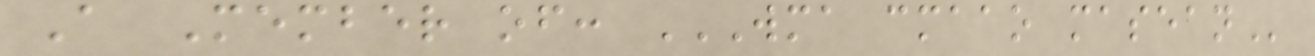A Member of: WMA CMAAO MASEAN
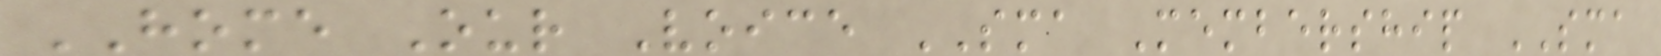HOME Our Voice SMA Membership SMA
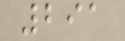291
